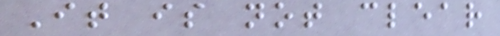It is not clear
